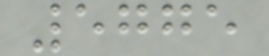5775
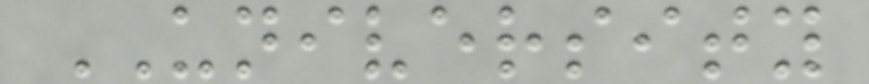UNIVERSITY
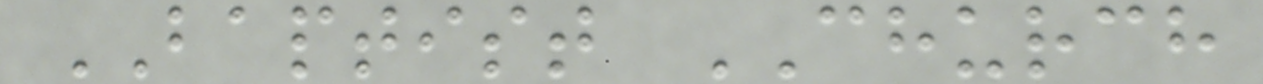BAPTIST CHURCH
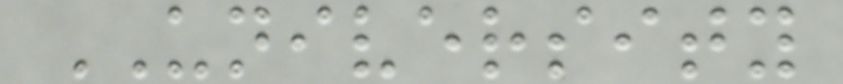UNIVERSITY
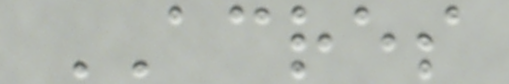ACRES
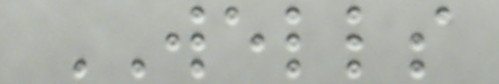WELLS
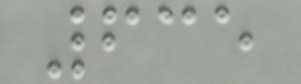635
